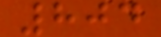804
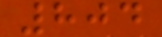804
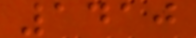1410
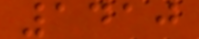1410
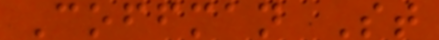Coffman St
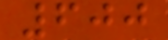600
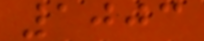1003
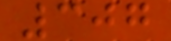307
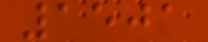1501
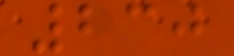230
